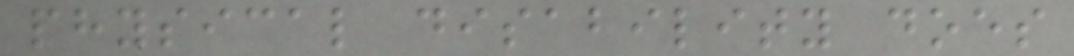physical disability does
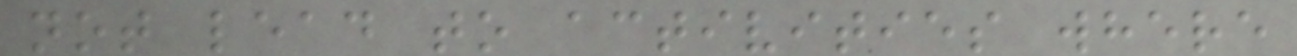not lead to activities where
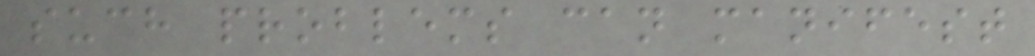such problems can manifest
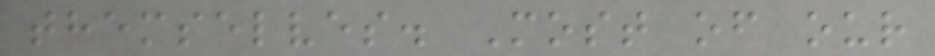themselves. Most of our
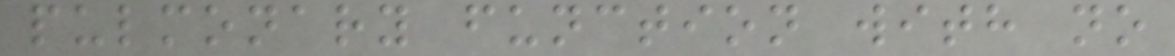pulmonary function with no
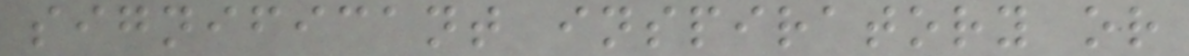significant inspiratory or
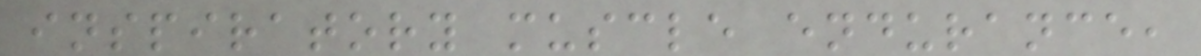inspiratory muscle endurance,
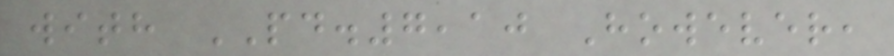with PD.7,10 However,
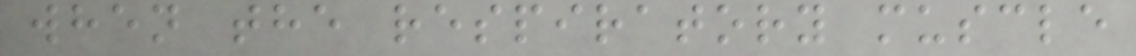when the respiratory muscle
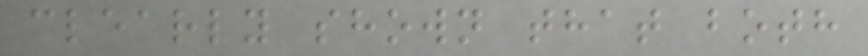clearly shown that both
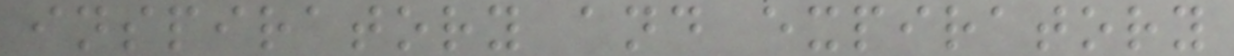inspiratory and expiratory
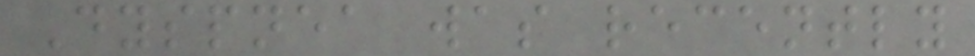Dyspnea was recently
